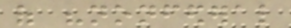of "nonfederal
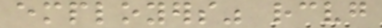employers" receiving
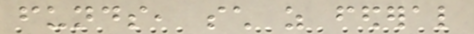funds, such as federal
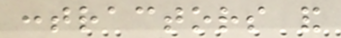contractors and
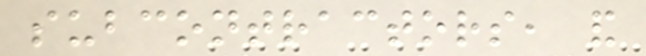subcontractors, and
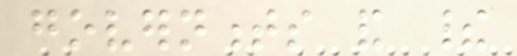governments and their
